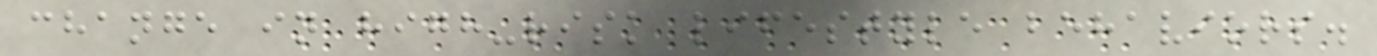change in high-risk lifestyle behaviors.
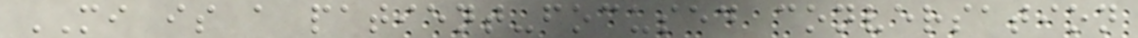MI is a patient-focused conversation
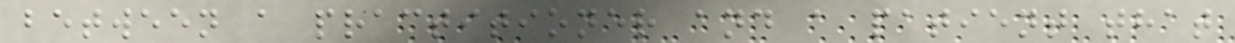between a practitioner and a patient that
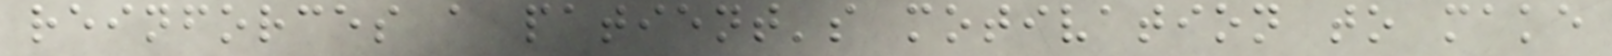reinforces a patient's motivation to make
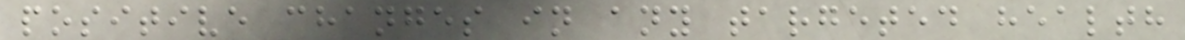positive changes in any targeted health
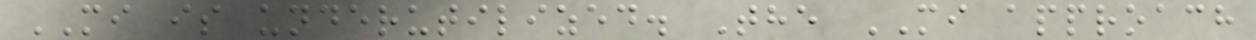MI is underutilized. The MI approach
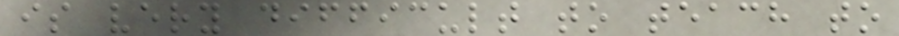is very difficult to teach to
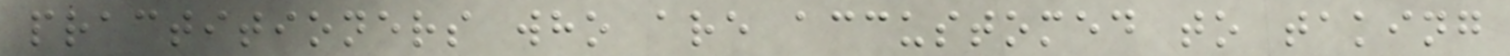practitioners who are accustomed to taking
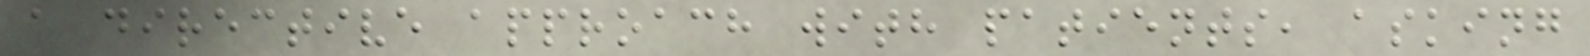a directive approach with patients, asking
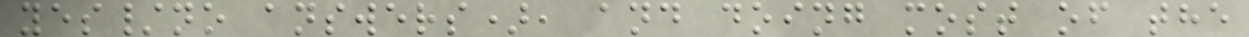yes/no answers), and doing most of the
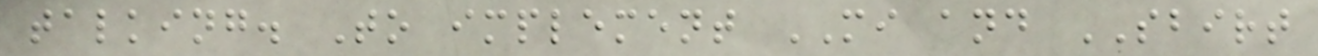talking. To implement MI and SBIRT
